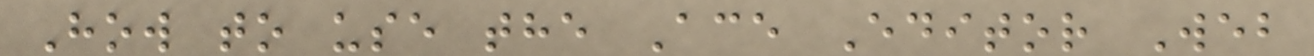How to use the Ace Editor Web
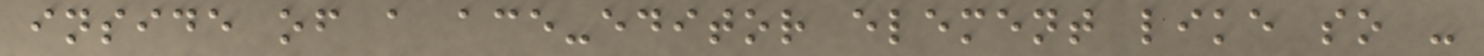inside of a ace-editor element like so -
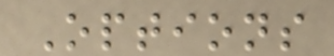Options
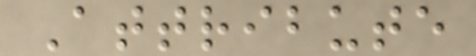Attribute
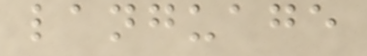language
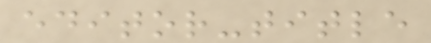editor-title
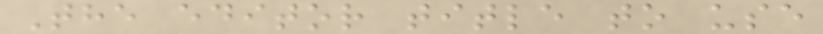The editor title to use
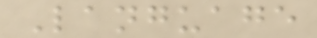Language
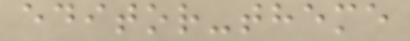editor-theme
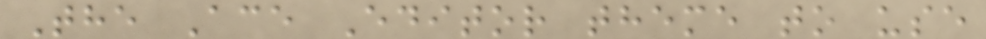The Ace Editor theme to use
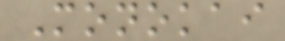Monokai
